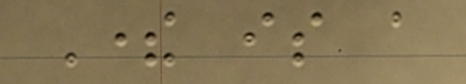There is a
